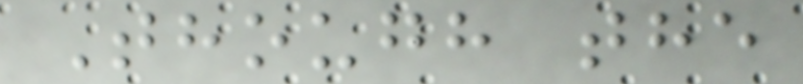Though the
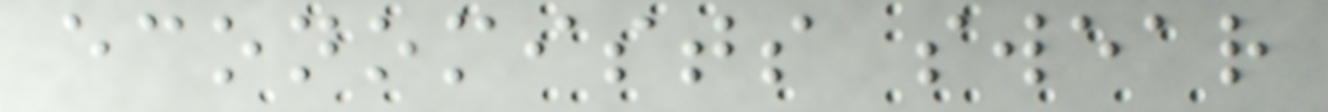economists swear
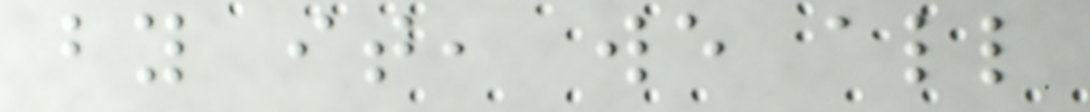by it, we all
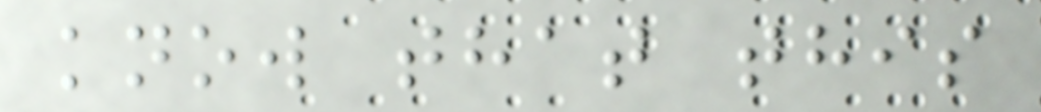know that this
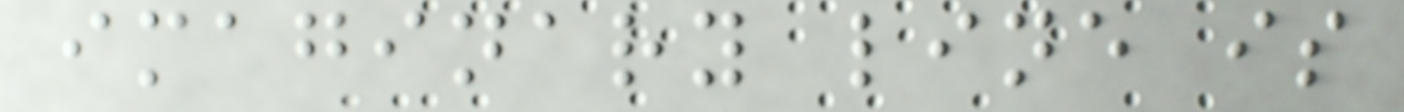imaginary line is
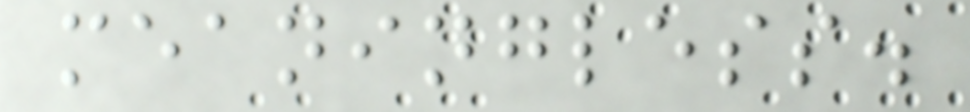meaningless.
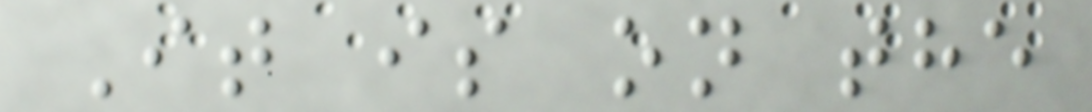It is on the
